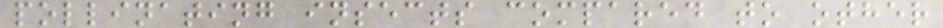pollinating insects compared to other
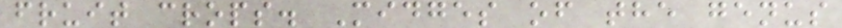fruit crops. Midges of the genus
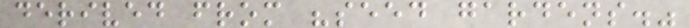derived from "seed gardens."
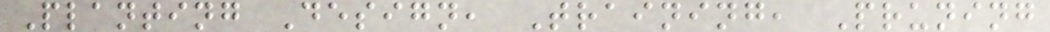Planting Design, Training, Pruning
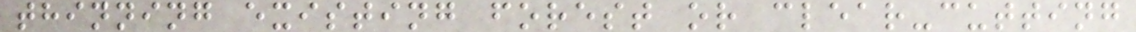thinning existing forest or clear-cutting
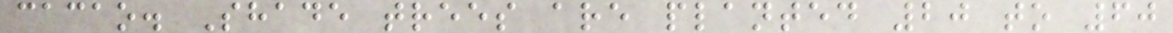cacao. Shade trees are planted 20 to 60
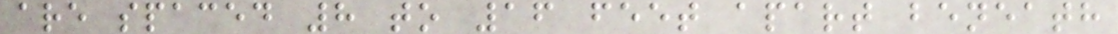are spaced 8 to 16 feet apart beneath
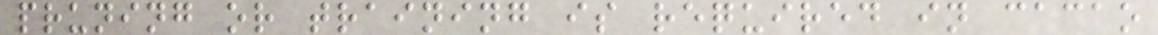pruning or training is required in cacao
